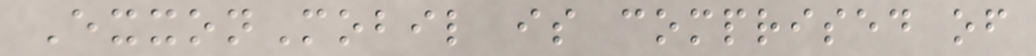ExxonMobil is comprised of
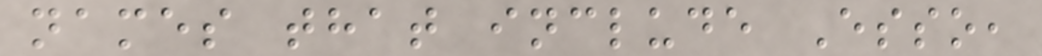names that include Esso,
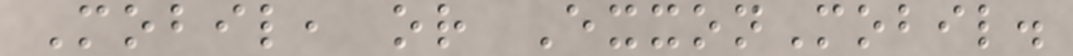Mobil, or ExxonMobil.
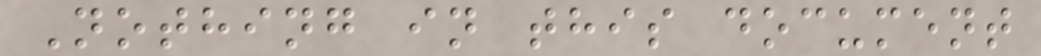Nothing in this document
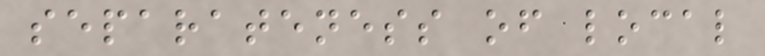separateness of local
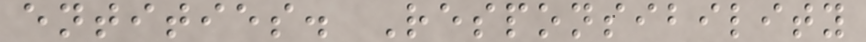entities. Responsibility
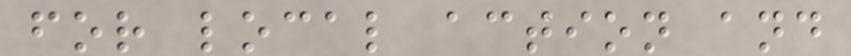for local action and
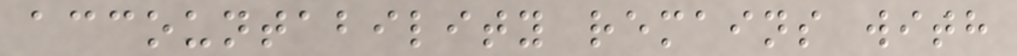accountability remains with
